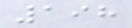198
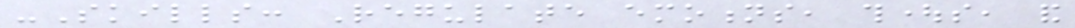-Skills: Regulate emotions, thoughts, and
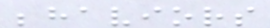behaviors
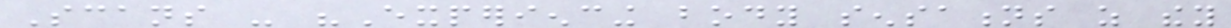Scans - "Experiencing body sensations as they
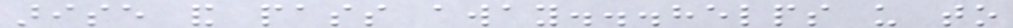arise and pass away...helps us to
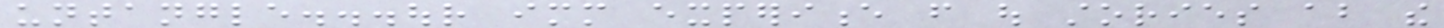untangle...our immediate experience from out stories about the
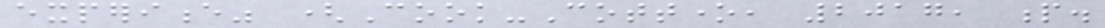experience" (Cook-Cottone, 2017, p.
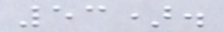53).
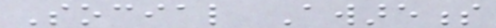Social Awareness
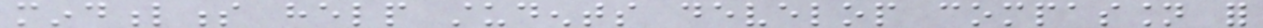mindfulness help students develop compassion for
